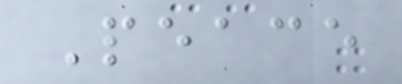Peace
